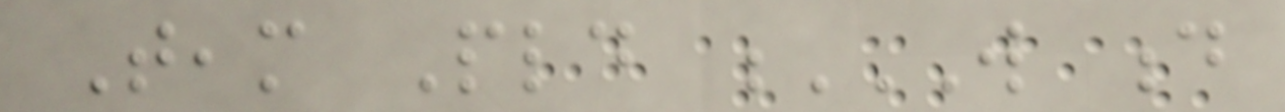Team Pld W D
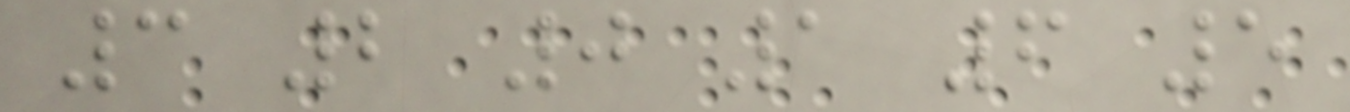3 2 0 1 6 5
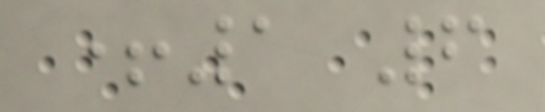+1 6
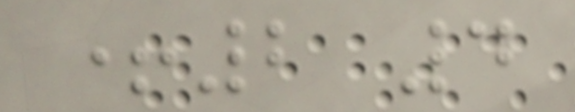+2 4
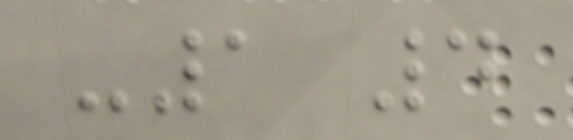-1 4
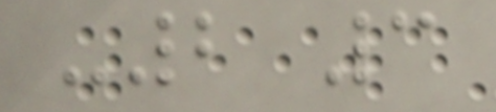-2 3
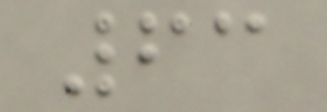63
